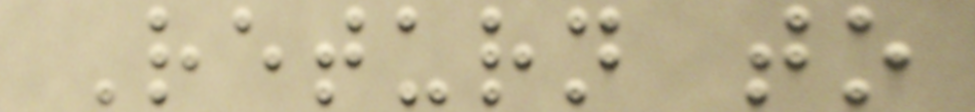Return to
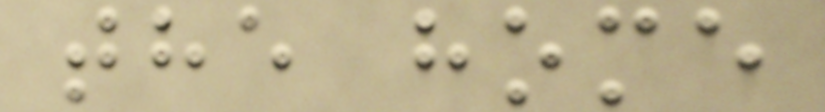the home
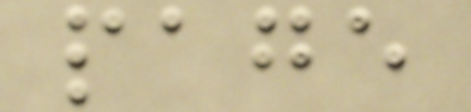page
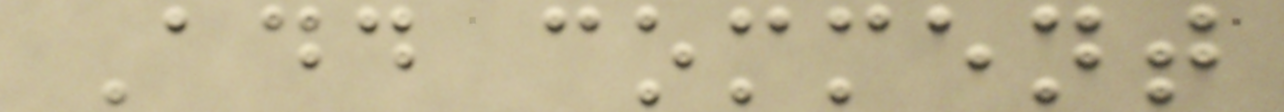Add comment
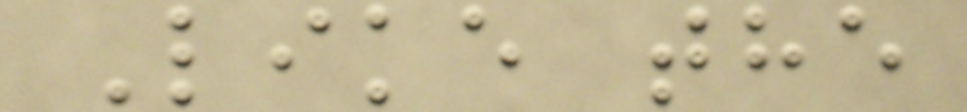Like the
